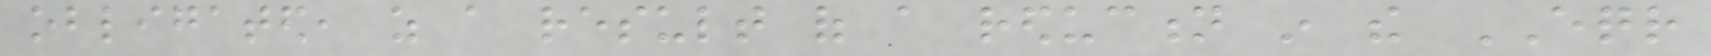obligated, as a result of a reduction in the EQR
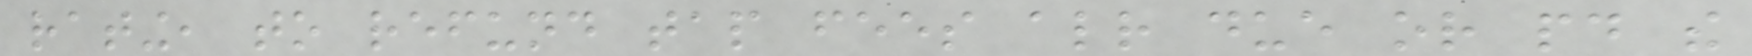rating, to refund tap fees already due or paid the
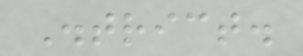District.
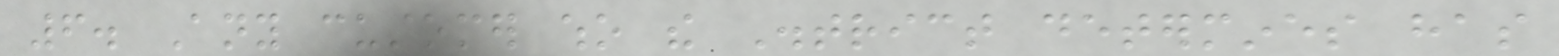6. Any customer who the District determines has
